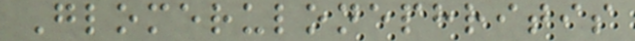Glomerulonephritis
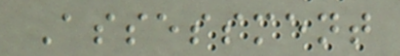Assessment
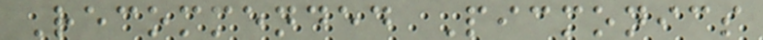Recommended Picmonics
